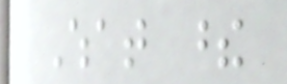What these
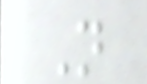Not
